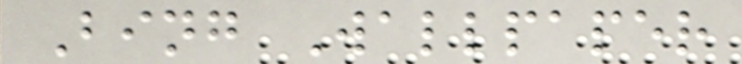Bing Wallpaper
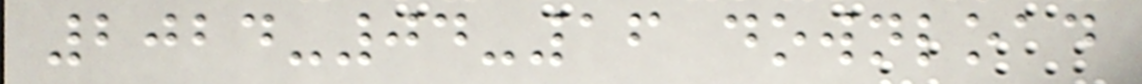2024-04-16 download
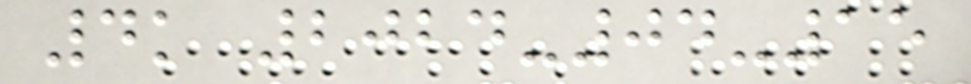4k 2024-04-15
